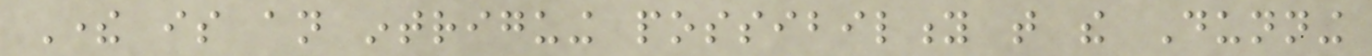There is an intriguing possibility that the Dunning
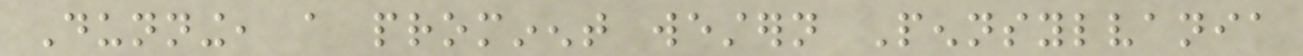Dunning, a prominent western Pennsylvania
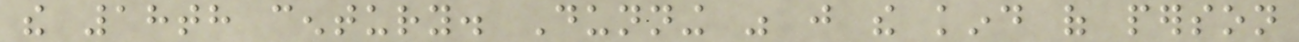the 18th century. Dunning was just the kind of person
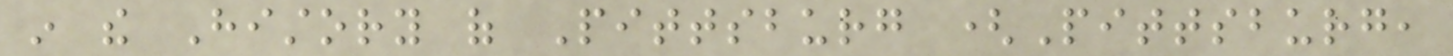in the History of Pittsburg (Pittsburg,
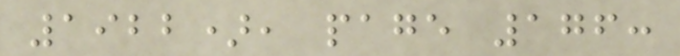1922), page 176:
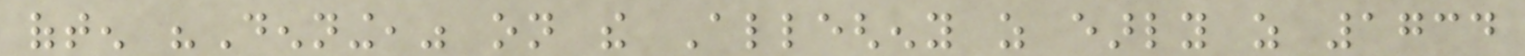often "Denning," on the Allegheny as early as 1734
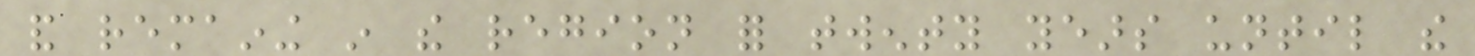and remaining in the region for twenty years until the
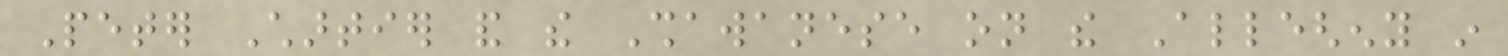Peter Chartier and the Shawanese on the Allegheny in
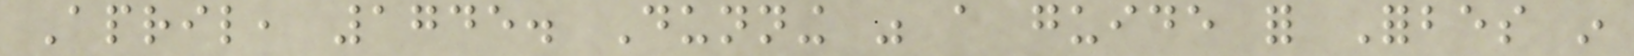April, 1745. Dunning was a guide for Forbes in
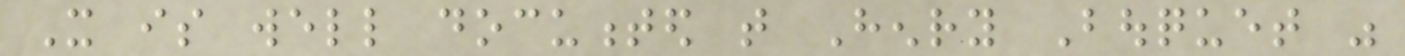It is well documented that Henry Bouquet was
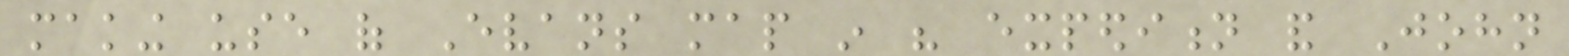making use of Evans map in his expedition and John
